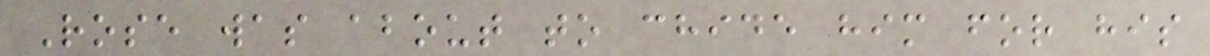Rose was about to chide him for his
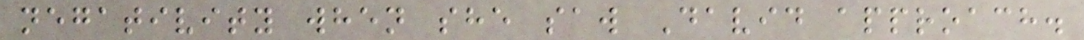negativity when she saw David approach.
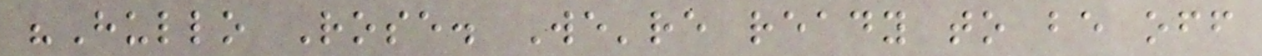"Hullo Rose. We're ready to be off
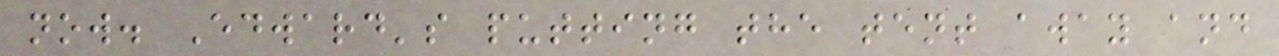now. Edward's putting the tent away and
